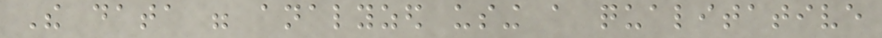The data were analyzed using a qualitative
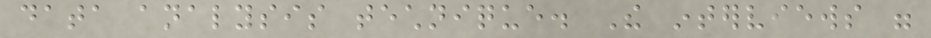data analysis technique. The interviews were
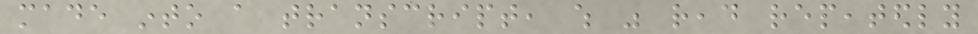made into a transcript, which was read repeatedly
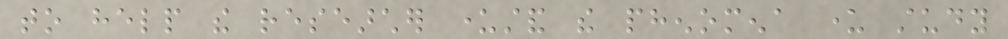to help the researcher understand the phenomena under study
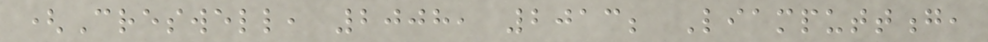(Creswell, 2008, 2013; Liamputtong,
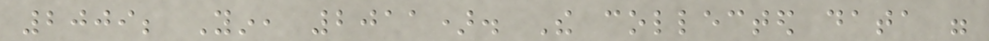2009; Yin, 2011). The collected data were
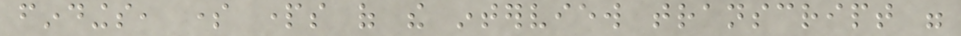findings, some parts of the interview transcript were
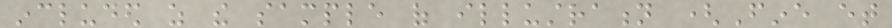included as the sample of illustration (Fine et
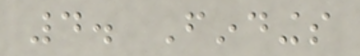4. Findings
